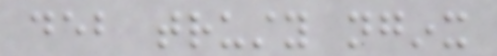deb trusty nginx
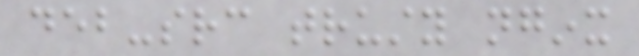deb-src trusty nginx
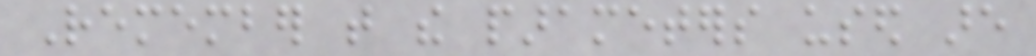Remember that the parameters used are
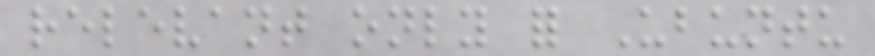relevant only for Ubuntu
